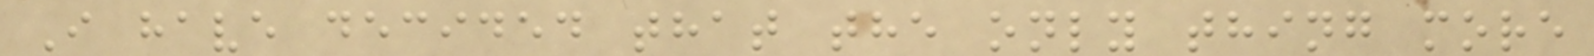I have decided that the only thing more
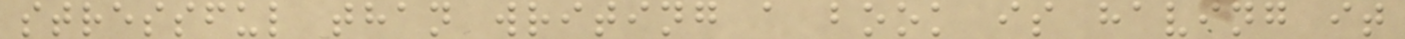stressful than writing a book is having it
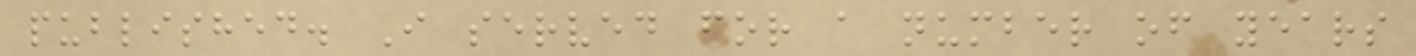published. I served for a number of years
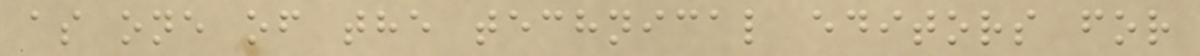as one of the technical editors for
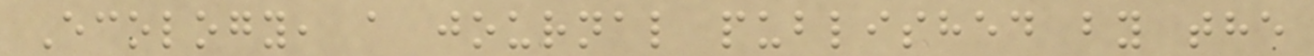Ecology, a journal published by the
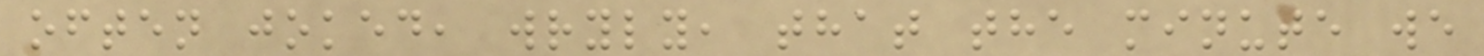often joked, wryly, that the minute we
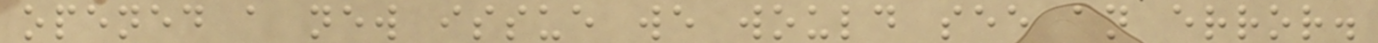opened a new issue we would see an error.
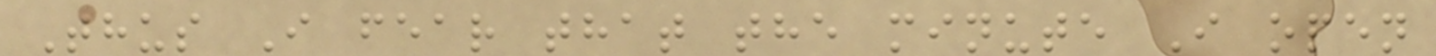Thus I fear that the minute I open
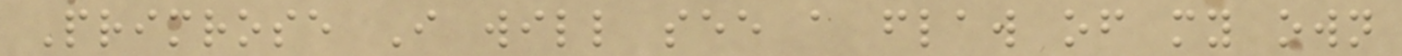Primrose I will see a flaw of my own
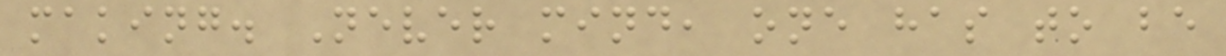making. Never mind, one has to be
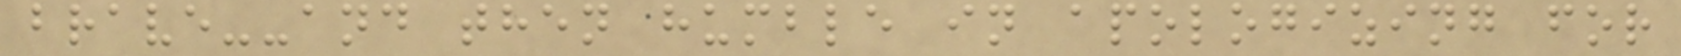brave--and then humble in apologizing for
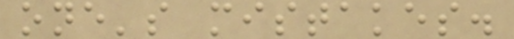one's mistakes.
